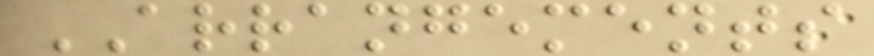ARRANGEMENTS
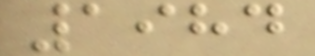1984
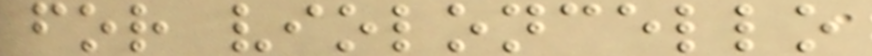for violoncello
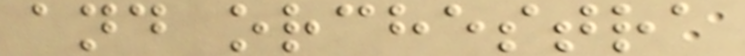and orchestra
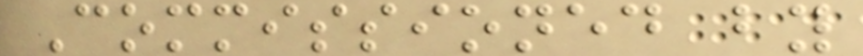Commissioned by
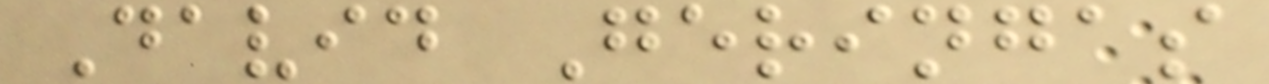David Geringas
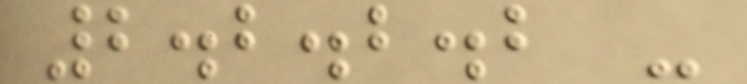2.2.2.2 -
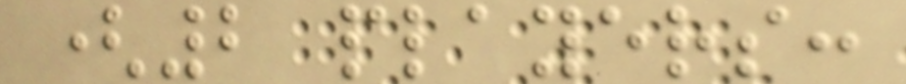(2 players:
